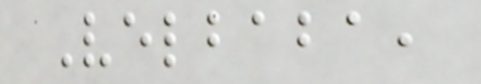Velbaba,
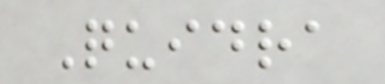Quidra
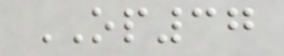OP37
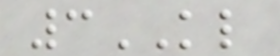3KL
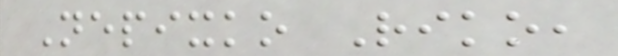Nepixko Riko,
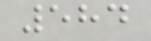584
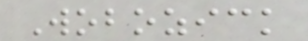Wobozick
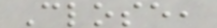Close,
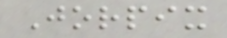Jorpix
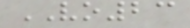VO23
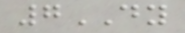7DY
